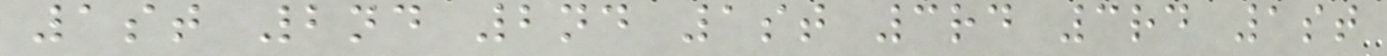1st 2nd 2nd 1st 3rd 3rd 1st
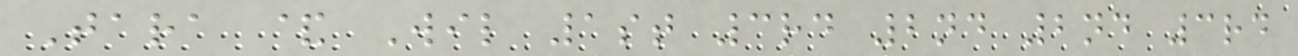Tara & Wil 1st 3rd 2nd 2nd 3rd
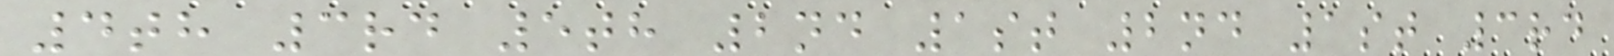4th 3rd 5th 2nd 1st 2nd 1st 3rd
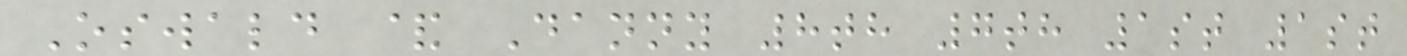Oswald & Danny 8th 7th 1st 1st
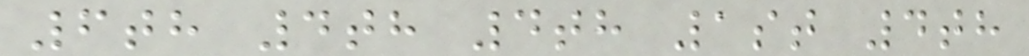6th 4th 4th 1st 4th
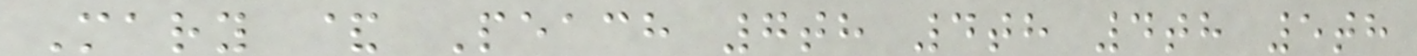Mary & Peach 7th 4th 4th 5th
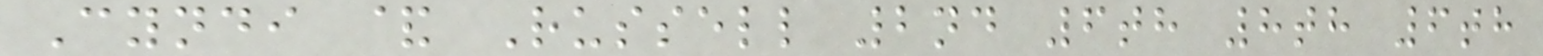Cyndi & Russell 2nd 6th 8th 6th
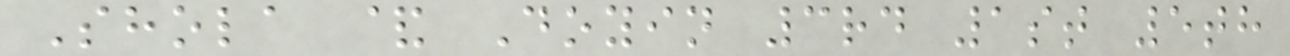Shola & Doyin 3rd 1st 5th
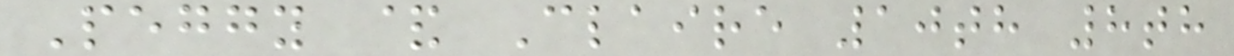Peggy & Claire 10th 8th
